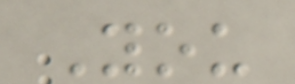You
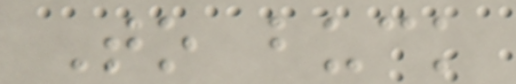To buck
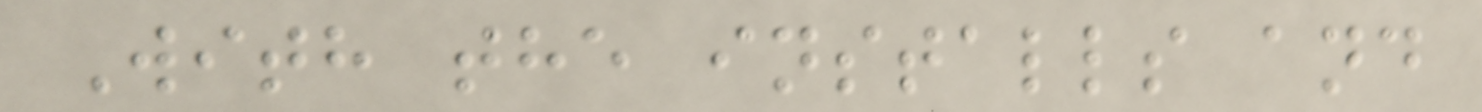With the installs and
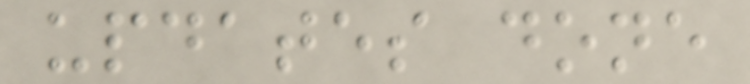updates done
